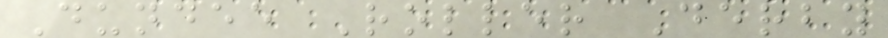Dundee Roller Derby
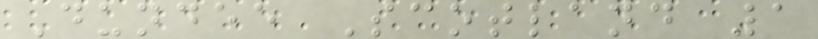Dundee Scotland 1
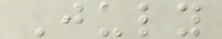July
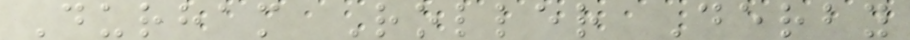Durham Roller Derby
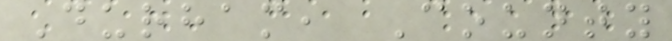Durham, County
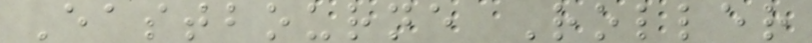Eastbourne Roller
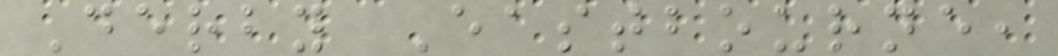Derby Eastbourne,
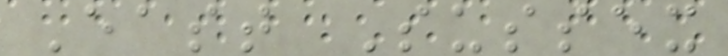East Sussex
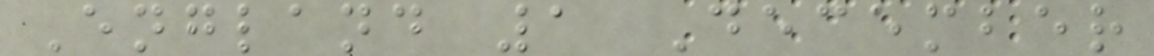England 1 December
